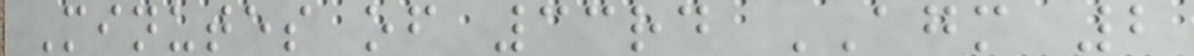Minutes of 33rd AGM 2
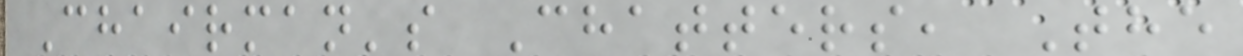Chairman's Chatters, The
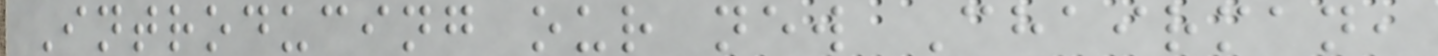Introducing our new Chairman,
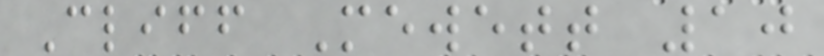Cliff Mewett 10
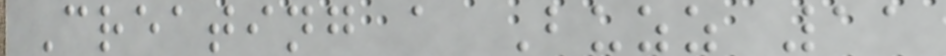Creating a Buzz 11
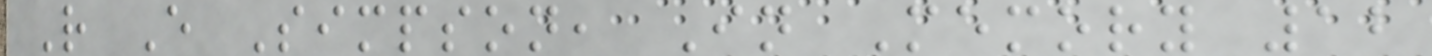R E Simpson, In Memory 12
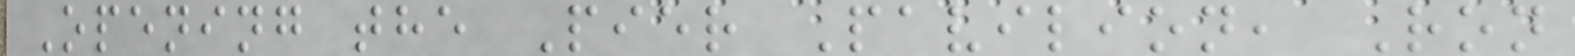Opening the Pier Pavilion, Ron
